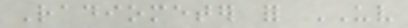Radiometer for UV
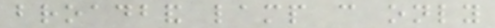broadband lamp can only
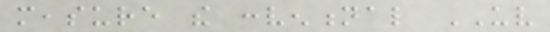measure the conventional UV
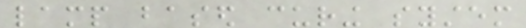lamp based curing system
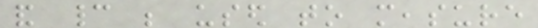and cannot be used to measure
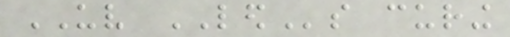UV LEDs curing
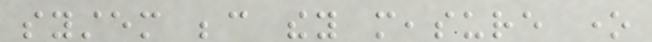system because they measure one
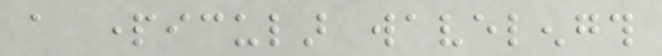a particular wavelength
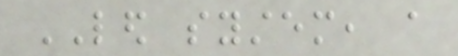LED system, a
